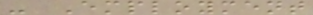- Employment
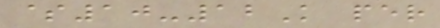$10-12K per
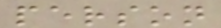person
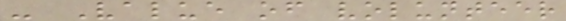- Value of volunteer
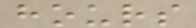hours
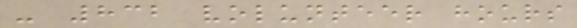- 832 volunteer hours
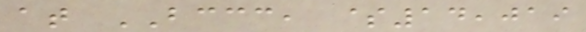at BCCC, $14,019
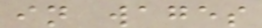in wages
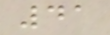41
